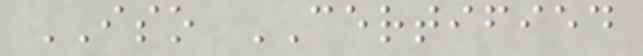ISO CERTIFIED
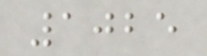1025
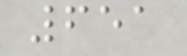651
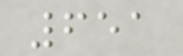651
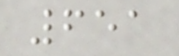651
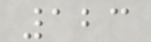123
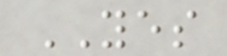YES
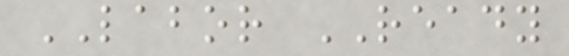LABOR READY
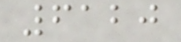6120
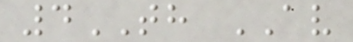4TH AV
